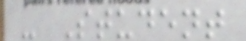- Student
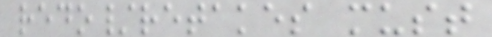redo/retakes must
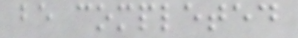be completed
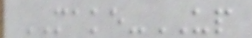MAKE-UP
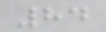84
